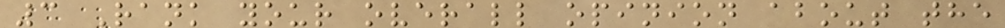3 Rank your overall opinion about the
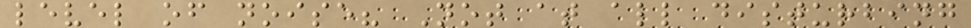level of noise? Not at all disturbing
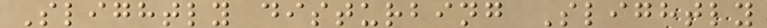Slightly disturbing Slightly
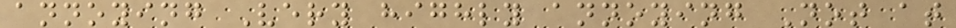annoying Very highly annoying Not at
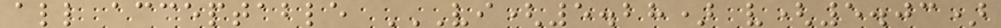all acceptable VI(5.28) V(5.03)
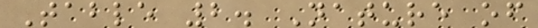Table 2. Nature of
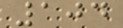104
